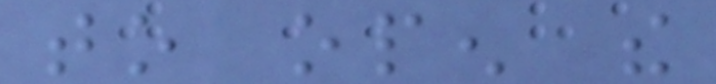to open the
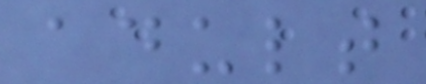adult
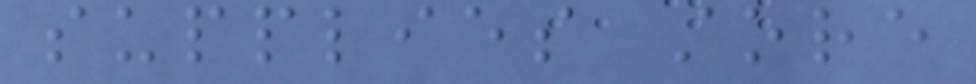supplies store
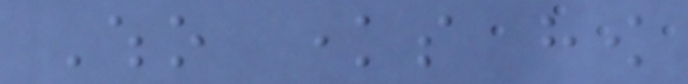Who knows how
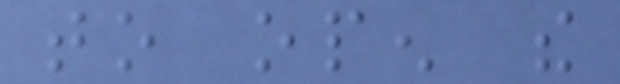to open the
